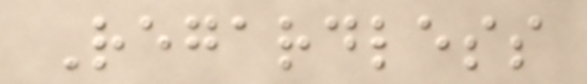Regardless
